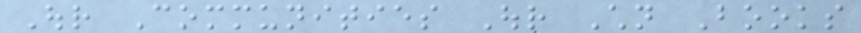Our Communities Our Children Books
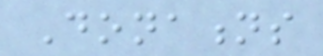Donations
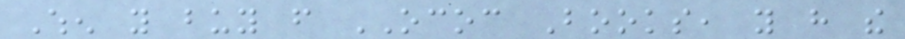When you buy from OCOC Books, you have the
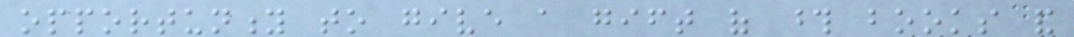opportunity to give a gift of those books and
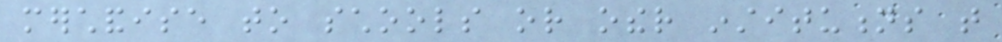merchandise to schools or other institutions that
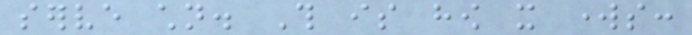serve children. This is how it works:
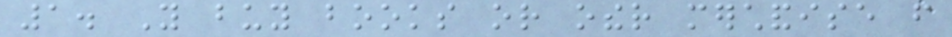1. You buy books or other merchandise from
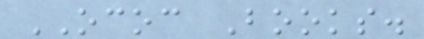OCOC Books.
